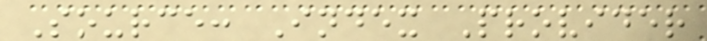Source: Index Provider
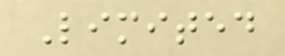Limited
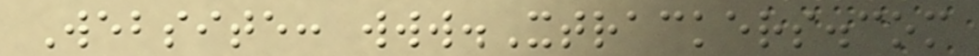Website: www.Xtrackers.com
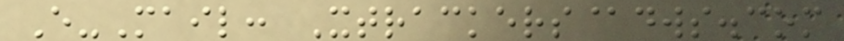E-Mail: Xtrackers@dws.com
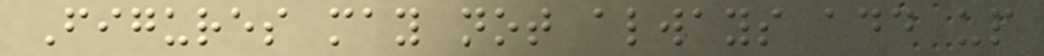Figures may not always add up
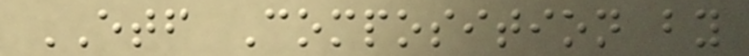ETF Composition by
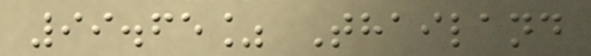99.65% Thailand
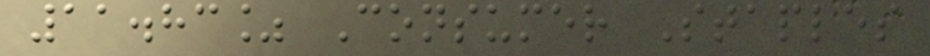11.83% Consumer Staples
